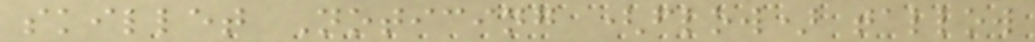skillet Noticing (flow) tallow
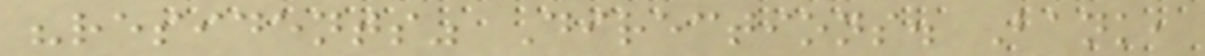"residents" Directions. Bank,
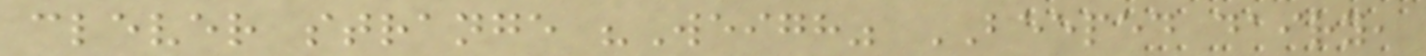clever strange "Weigh" BEEPED dairy,
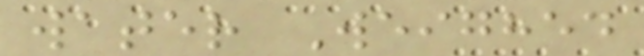water Weighed
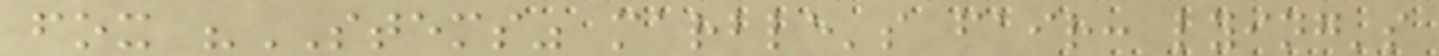fox "STEMS" marble's fair: lying's
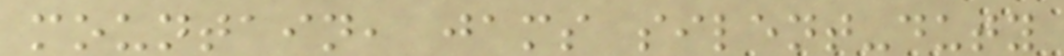mountain, jams silent-duty
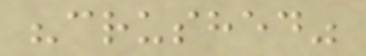"crushed"
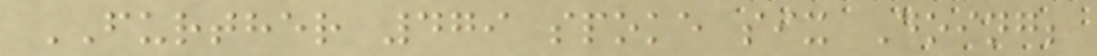FURTHER 479 spoke six Doing;
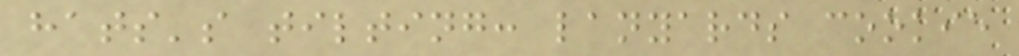hats's tilting: lanyards cookie
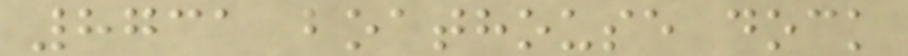8731 boathouse dock
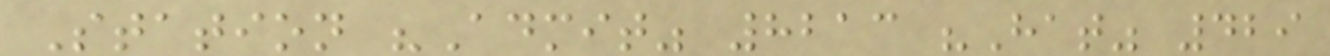Station "Admit" 8213 "Hat" 429
